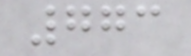773
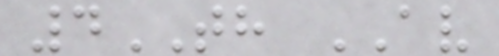4TH AV
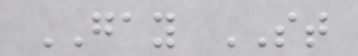GAY ST
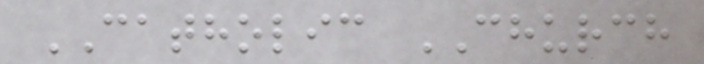CATHOLIC CHURCH
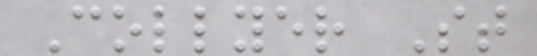Collyer St
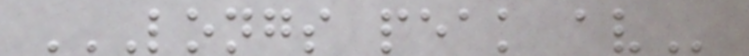LONGS PEAK AV
